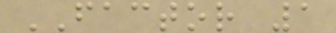FACTOR 1
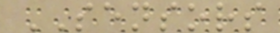SENSORS
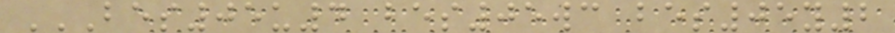BES05U4 BES05WC BES05Y2
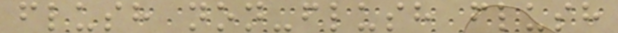flush non-flush flush
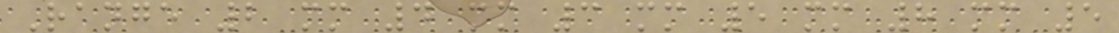Range 2 mm 4 mm 3 mm 5 mm 8 mm 5
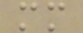mm
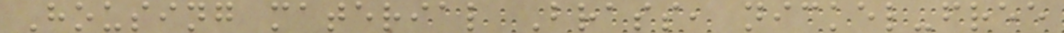Housing material Brass, nickel-free
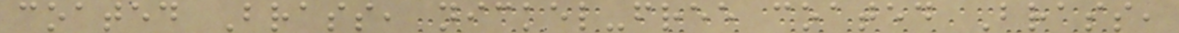coated Brass, nickel-free coated Brass,
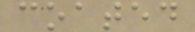coated
